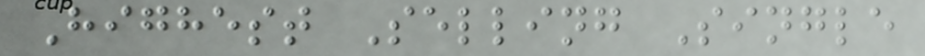Highest Selling Single
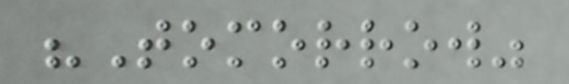"Tomorrow"
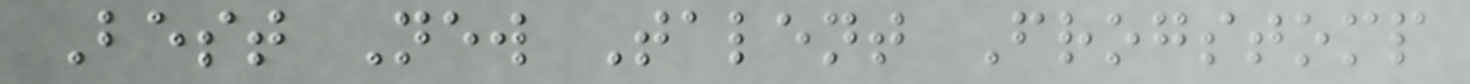Best New Talent Frogstomp
